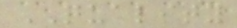QUALITY
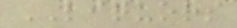LIQUORS
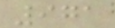971
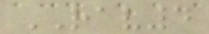RAV4
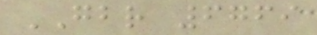GBR 6769
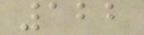122
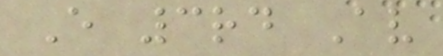E 3rd Av
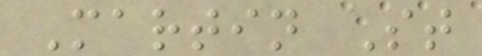Martin St
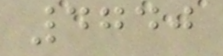4740
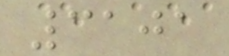3101
